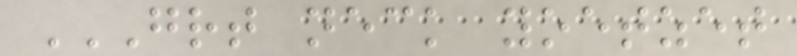GREAT NECK YOETZET
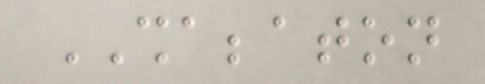SHABBATON
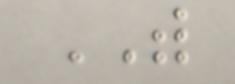WITH
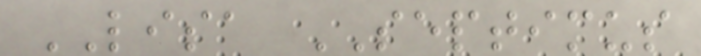LISA SEPTIMUS
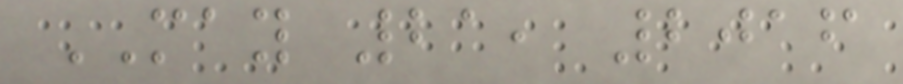MAY 21, 2016
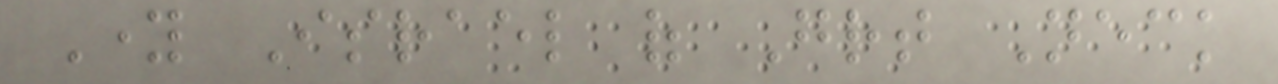Young Israel of Great Neck
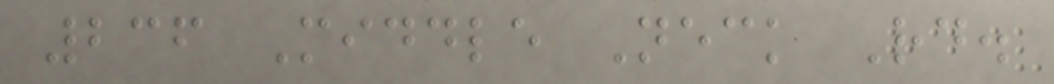236 Middle Neck Rd.
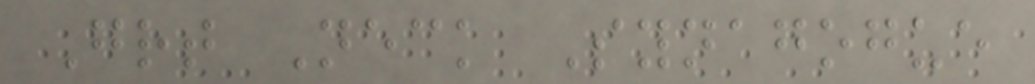Great Neck Synagogue
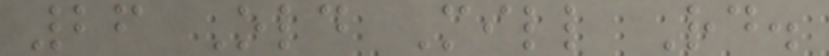26 Old Mill Rd.
